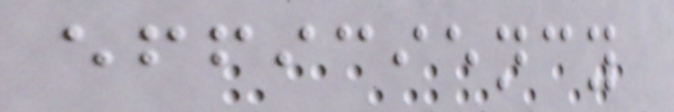efficiency
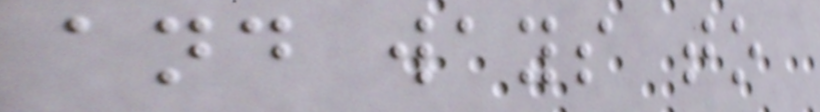and ways to
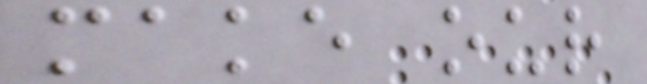make our
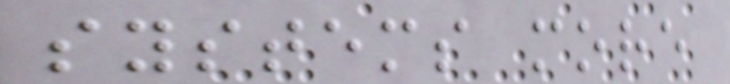systems more
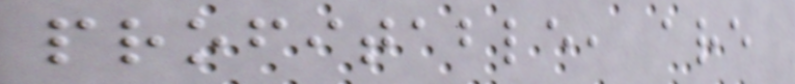profitable, are
